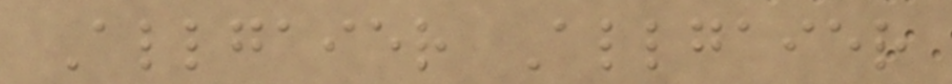Allgaier Allgaier
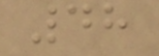48
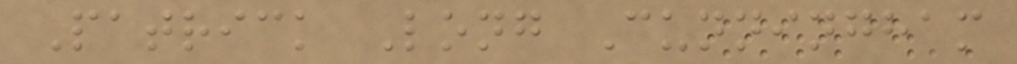Patrick Long Cunningham
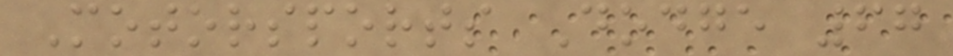Motorsports Dodge 67
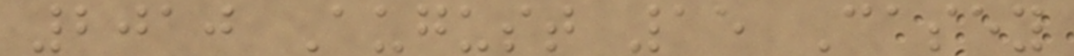2010 August 15 Casey
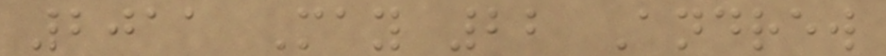2011 May 22 Andrew
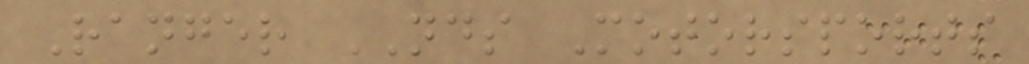Ranger NDS Motorsports
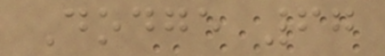Dodge 67
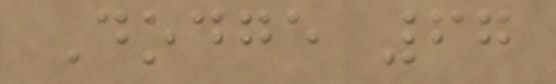Dodge 67
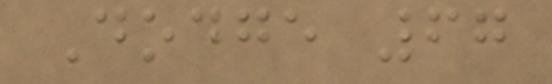Dodge 67
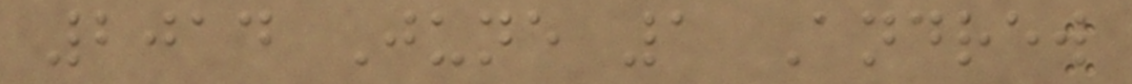2014 June 1 Andrew
